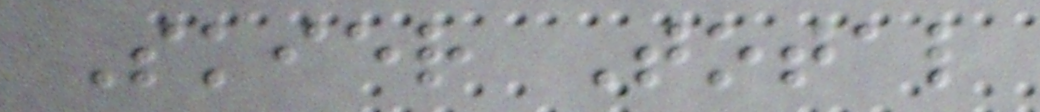Skier Total
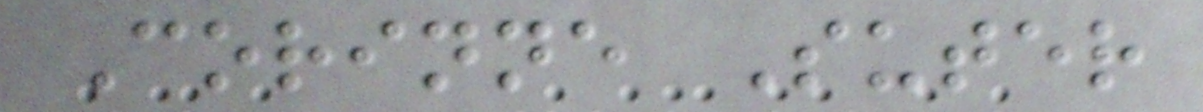Corinne Suter
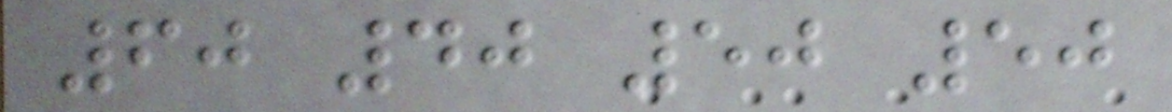60 40 50 50
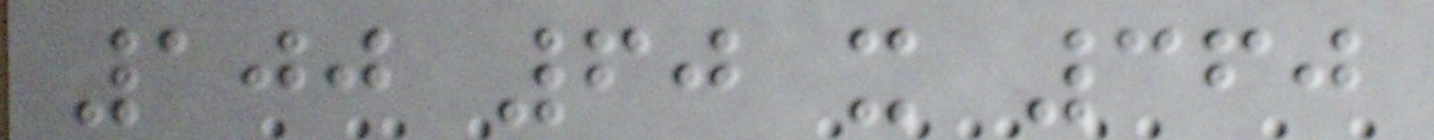100 60 x 360
